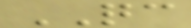QC
